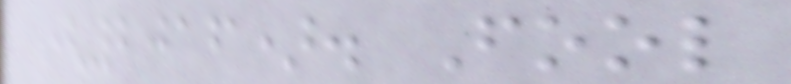(2016). Fool
